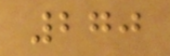270
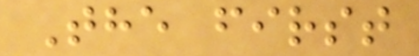The first
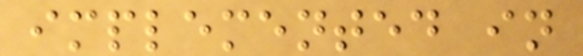implemented in
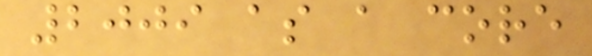2009 as a core
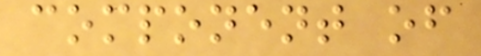component of
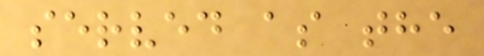served as the
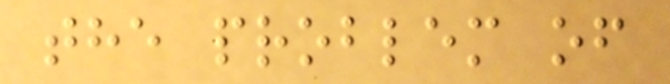the problem of
